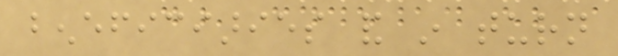beneficiaries and in turn
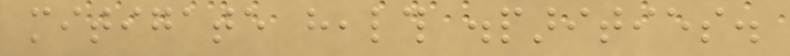mitigate health disparities.
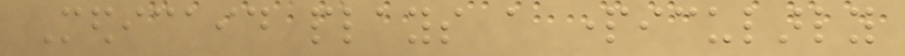Medicaid plays a particularly
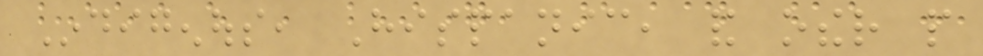Indigenous, Hispanic, and other people
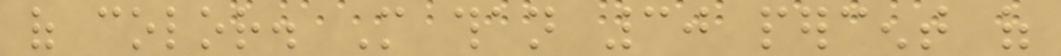of color. More than 30 percent of
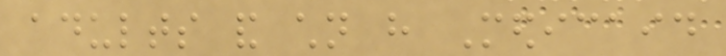adults and children have Medicaid
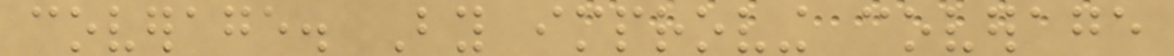coverage. By improving coverage
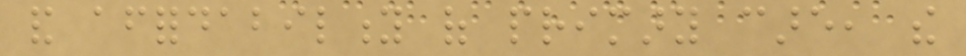and affordability of primary care, the
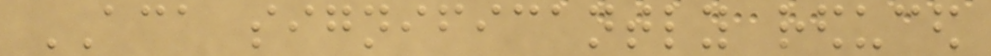ACA significantly reduced
